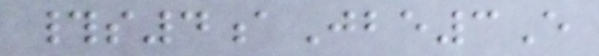#s4aJbe3E
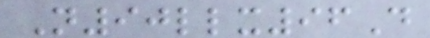N90llx96D
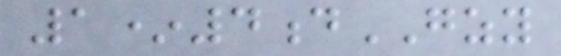1*4dGZY
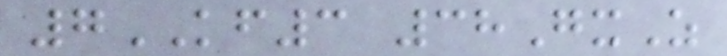7KF3 38GxZ
